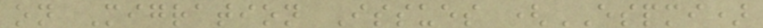on Migration Issues (ESPMI)
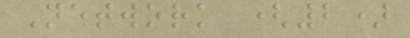Network (2)
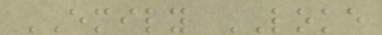EMILY LOKE
